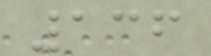136
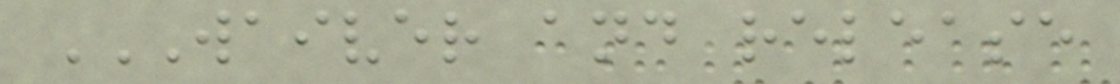WAIVER AND RELEASE
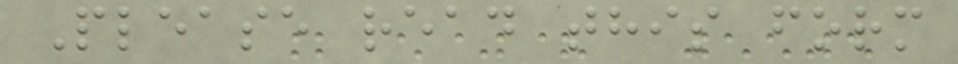Please read this form
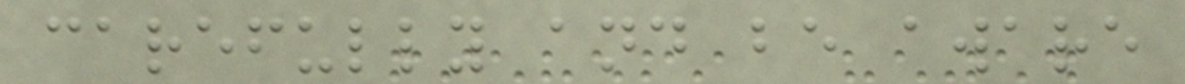carefully and be aware
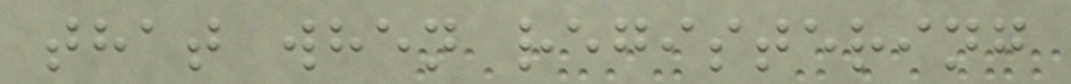that when registering
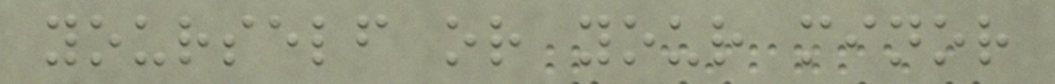yourself or your minor
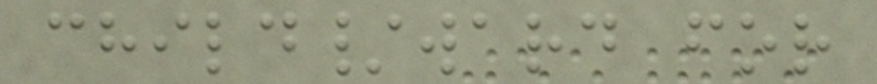child/ward for
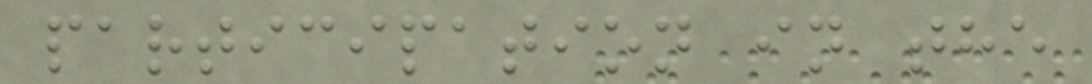participation in the
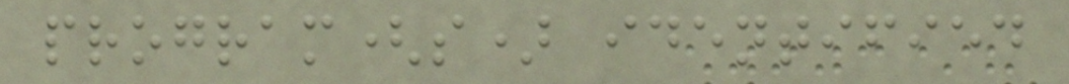program(s) identified
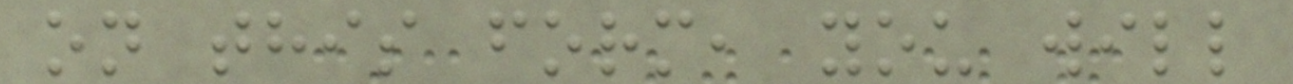on this form, you will
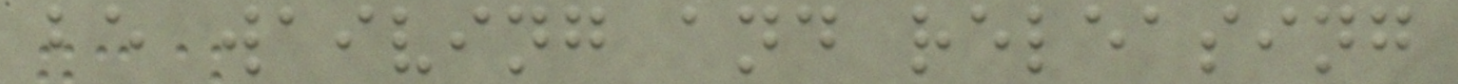be waiving and releasing
